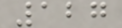127
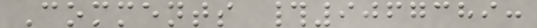Comments #9067389:
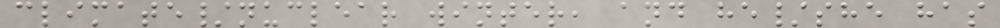climate/nuclear winter, and he/she has
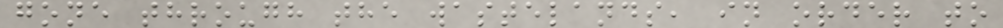gone through the wastelands, in order to
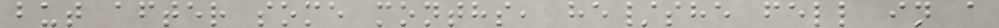but after some months, he/she fell in a
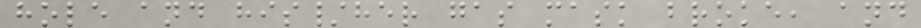hole and his/her gas mask broke, and
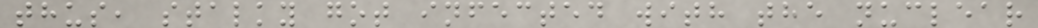thus, stalky got infected with the nuclear
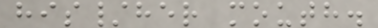his/her mouth.
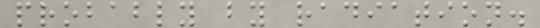probably by radiation.
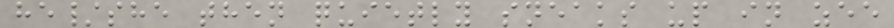he/she then quietly sneaks up in zee
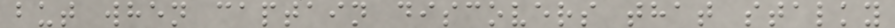but when captain discovers that stalky
